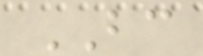BC
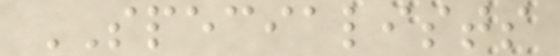SPECIALISTS
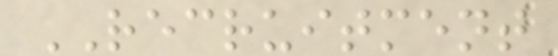RECRUITMENT
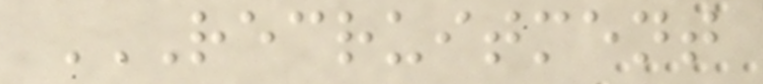RECRUITMENT
